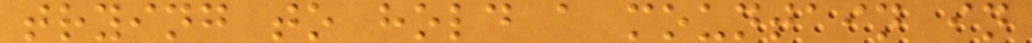trying to hold a mountain in
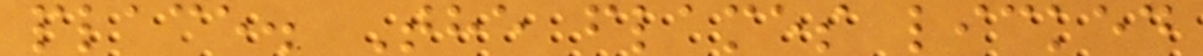place. The flames licked
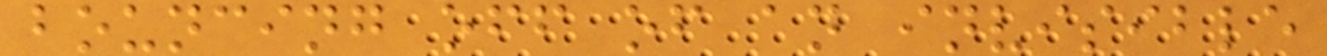bouncing off of an invisible
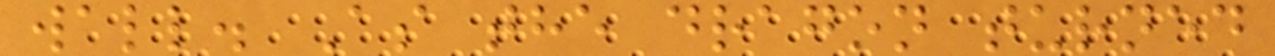wall. As the dragon turned
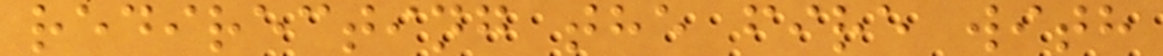redirecting the fire with
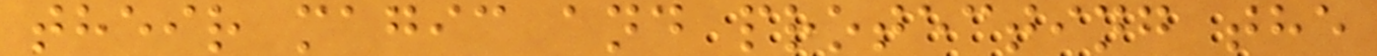their magic and protecting the
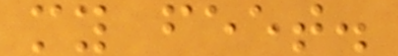my feet.
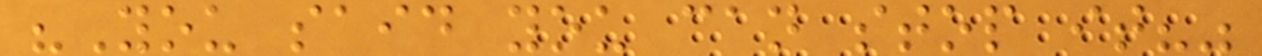"You said you can stop it?"
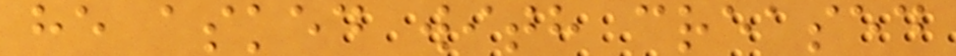he asked with creased
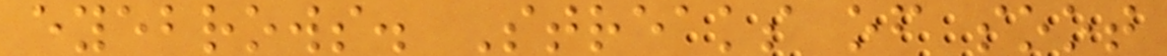eyebrows. Streaks of soot
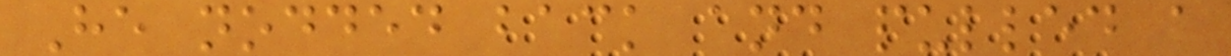He nodded back and pulled a
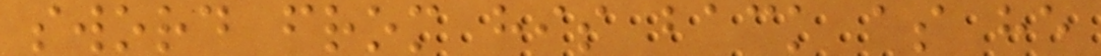sword from his back as he
